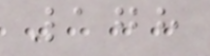178
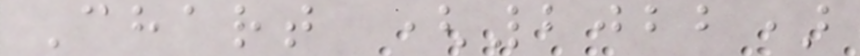Chart (2022)
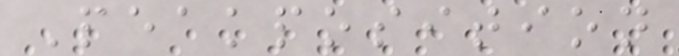Peakposition
